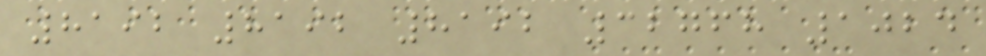8192 8192 8192 32768 1024
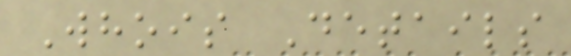Whois Details
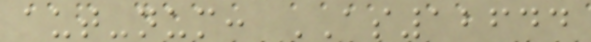aut-num: AS12644
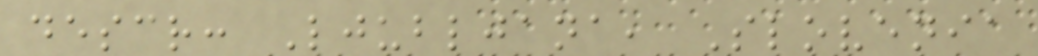descr: Ljubljana, Slovenia
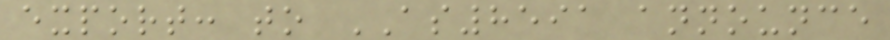export: to AS8591 announce
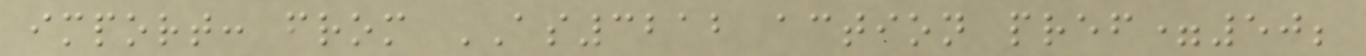import: from AS3212 action pref=50;
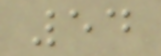54
